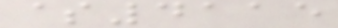$4115
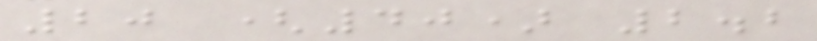20 (40) 2.2
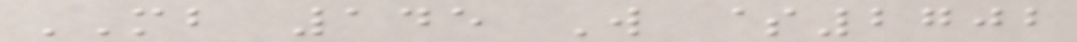MB 145 W $2702
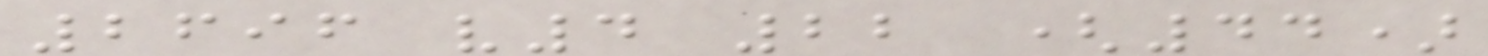2696 v4 22 (44)
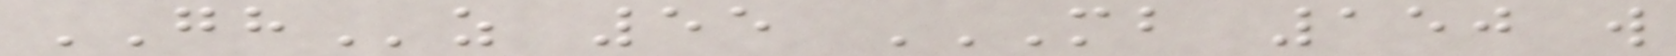GHz 55 MB 150 W
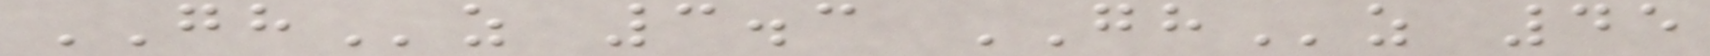GHz 3.3 GHz 45
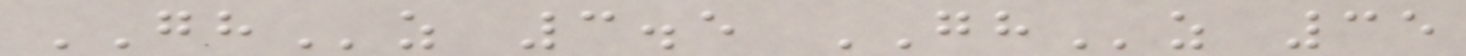GHz 3.5 GHz 35
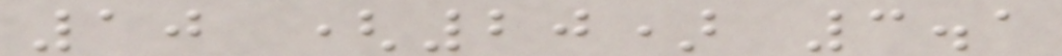10 (20) 3.1
